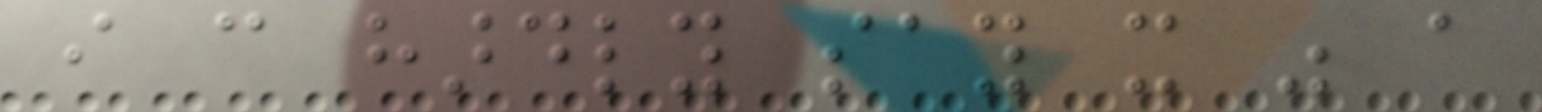i can hardly say it was a
